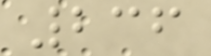236
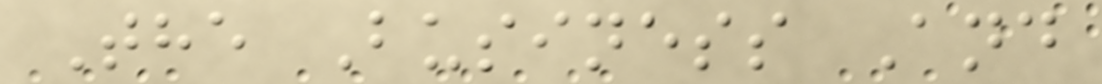The Business And
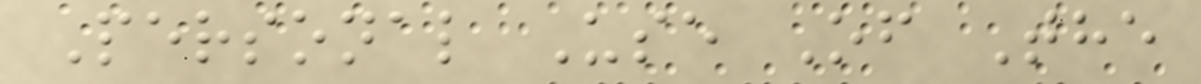Personal Use Of The
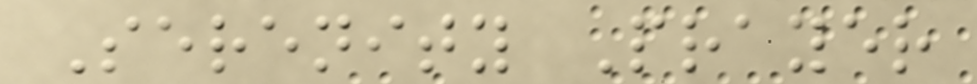Serenity Prayer
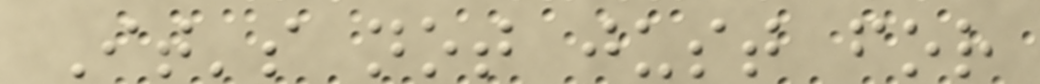It's not just for
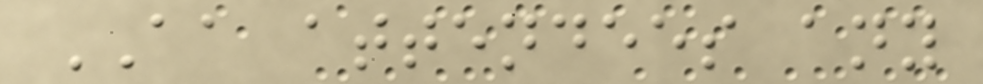AA attendees any
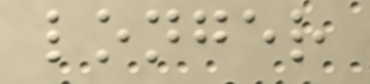longer
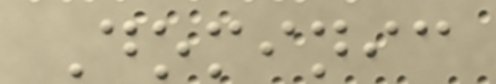Dominic
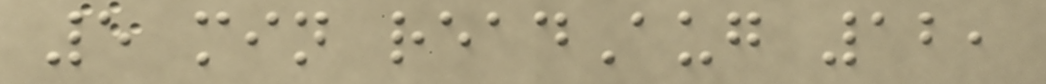5 min readAug 12,
